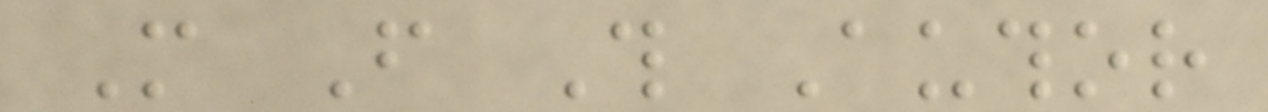More From This Author
